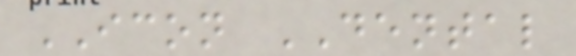ICON DENTAL
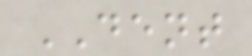DENT
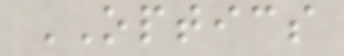OPTICS
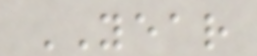YEAR
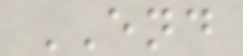END
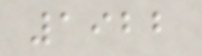1922
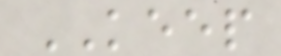KEEP
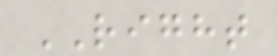RIGHT
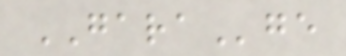GARAge
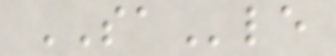SAle
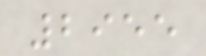2955
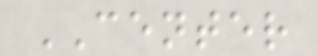CENTER
